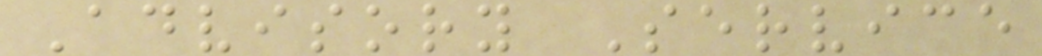Advisory Service
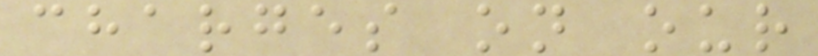charges on our
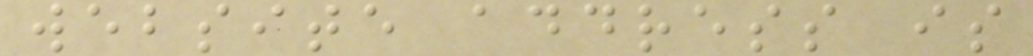website address is
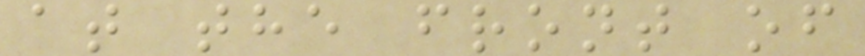at the front of
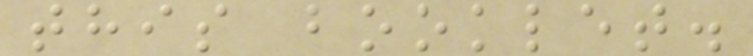this booklet.
